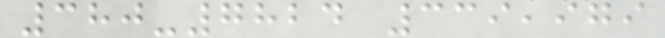380-7824 339,979
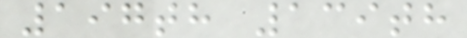197th 139th
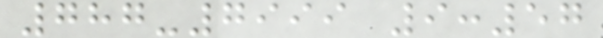787-7999 9:57
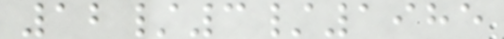12/3/1985
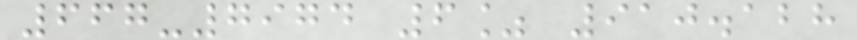667-7974 6% 910.128
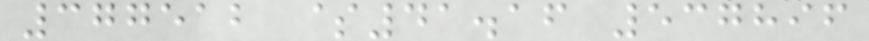377512 $41.16 537896
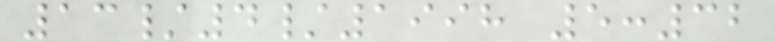13/4/1998 5:32
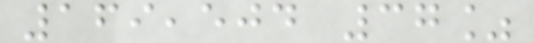169,504 37%
